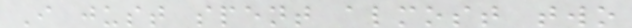I just spent almost two
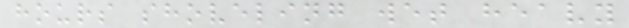hours shoveling wet heavy
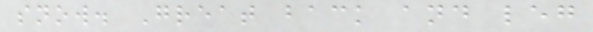snow. Great back and leg
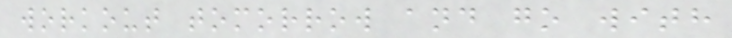workout tomorrow and go with
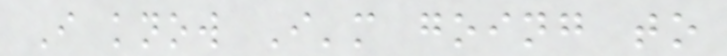I know I'm going to
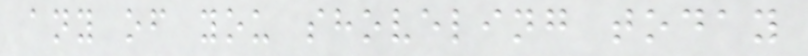any of you shoveling today
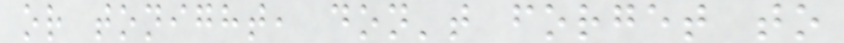or tonight, don't forget to
